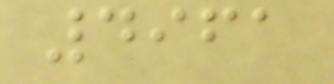4961
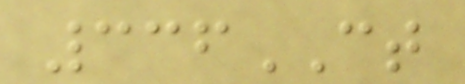336CT
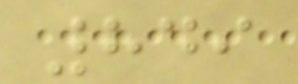849
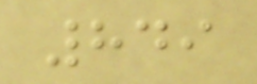849
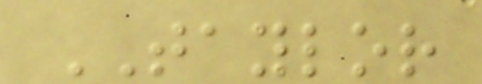TAYLOR
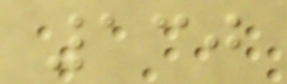130
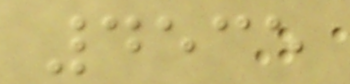4535
